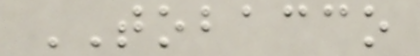TOBACCO
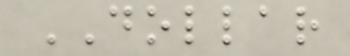DOLLAR
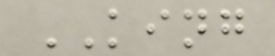KING
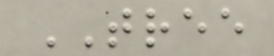TREE
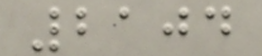2104
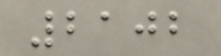2102
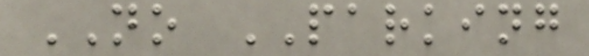NO PARKING
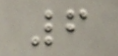6
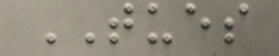TUES
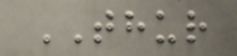THUR
